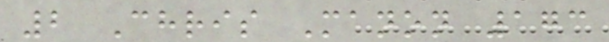2 Chris Manon 173
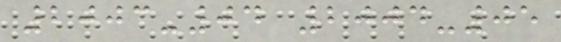2003-04 2004-05
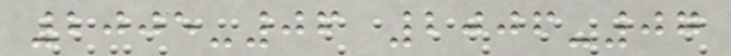2005-06 2006-07
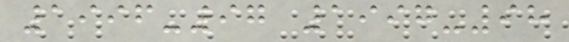1996-97 1997-98
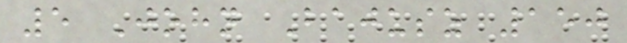5 John Bajusz 150
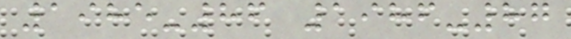1985-86 1986-87
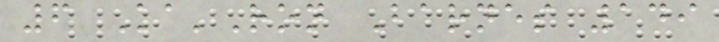6 Ka'Ron Barnes 149
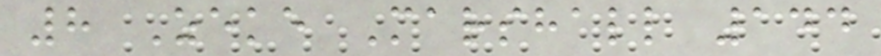8 Zeke Marshall 144
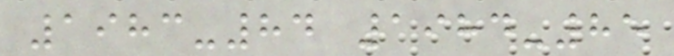1983-84 1984-85
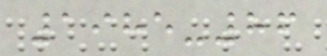1985-86
